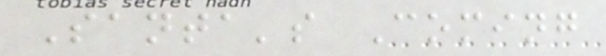Santa's Coming
